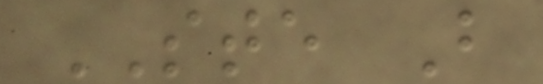STE B
